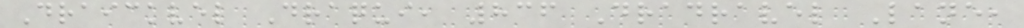Draickvel Draqui, 836 Dradravel Lane,
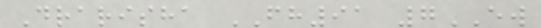Drarisha FH91 7EW
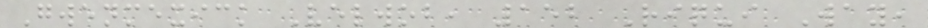Gwenmexick Velwob, 152 Riqui Way,
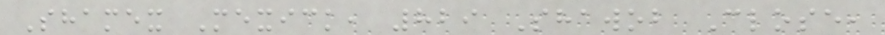Shamex Mexick, 829 Shawob Close,
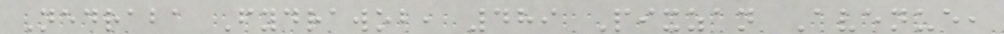Nedraba Fydrawob, 489 Pixzan Avenue,
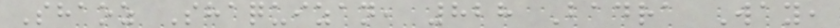Shaoz Shaquizan, 828 Badra Way,
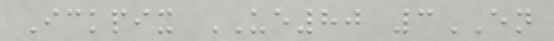Ickpix UE80 3EN
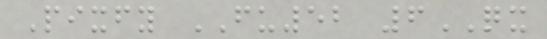Pixfy FU52 6QX
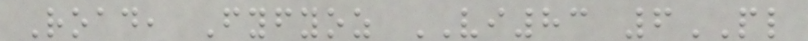Road, Fyfyoz VI83 6PL
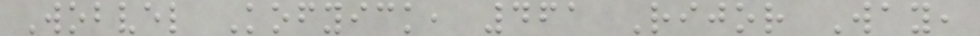Wobvel Kofyick, 461 Rijor Way,
